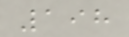198
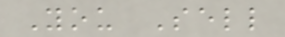You Sell
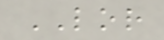LOR
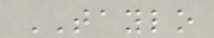TAYLO
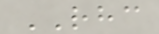RHC
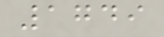1749
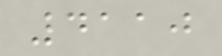4110
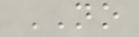NO
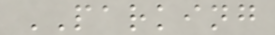PARKING
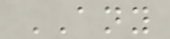ANY
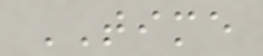TIME
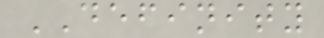DEFINITY
